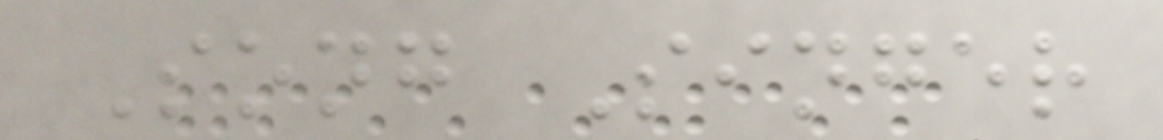Song Singer
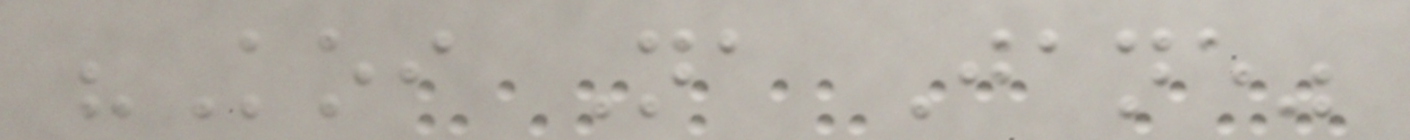"Koi Na Jane"
